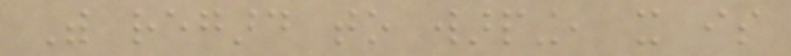With regard to warping, it is
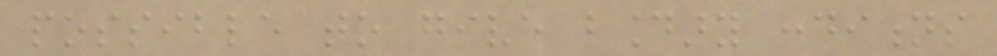possible to give boundary conditions
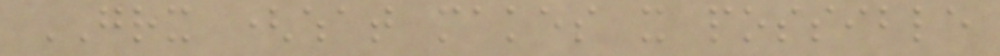GRX (what makes it possible
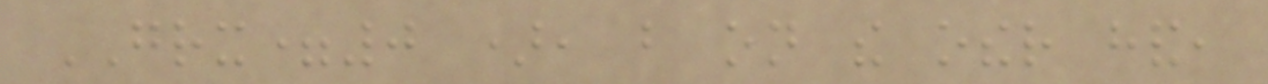GRX=0 ), but on the other hand,
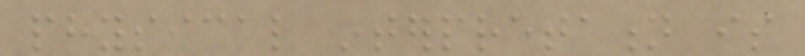physical interpretation is
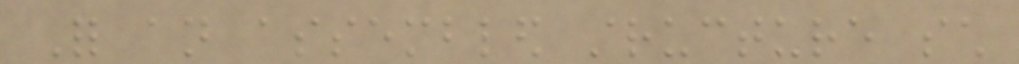For an assembled structure such
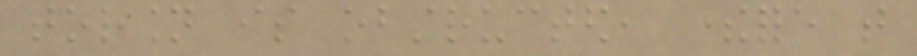torsion is obstructed, therefore that
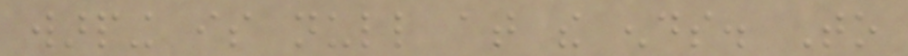warping is null at the ends. To
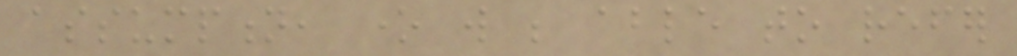assumption, one will be able to refer
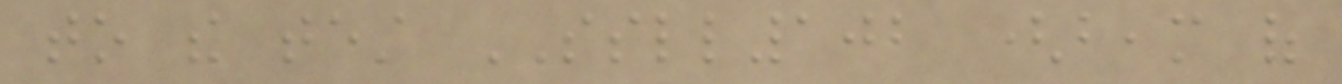to the test SSLL102 (beam of
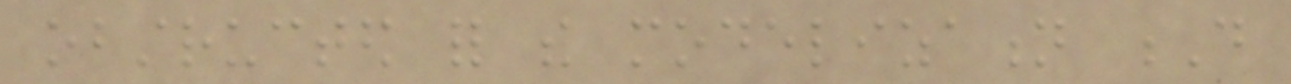obstructed for the modelization D
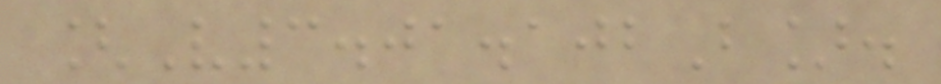[V3.01.102B].
